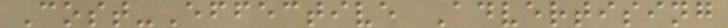Cost-Effective Advertising
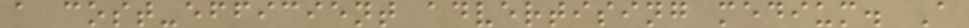a cost-efficient advertising medium. A
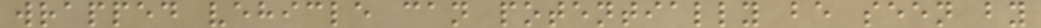wrapped vehicle can potentially be seen by
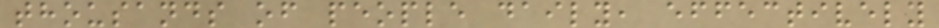thousands of people daily, effectively
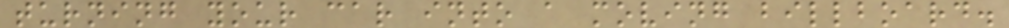turning your car into a moving billboard.
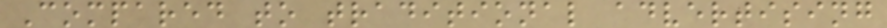Compared to traditional advertising
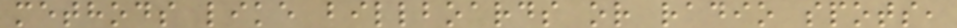methods like billboards or radio spots,
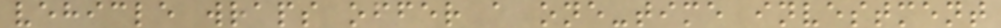vehicle wraps offer a one-time investment
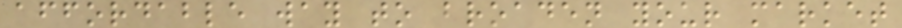affordable way to broaden your market
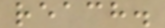reach.
